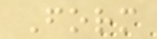Form
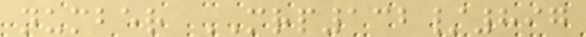number MRP132/897
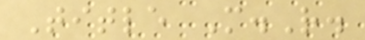Title M.R.
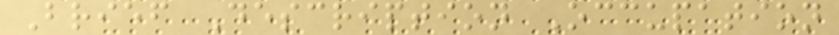Brief Description Occupation
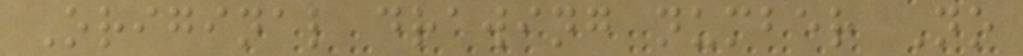Original drawing number No
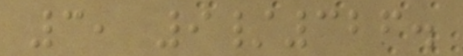3, 9/326.
